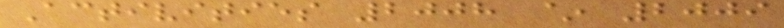Activities 2008 ~ 2009
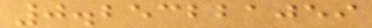0.253221059
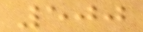500
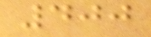400
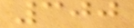300
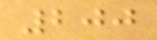200
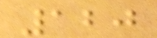120
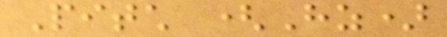Pitch (Hz)
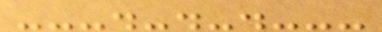---.-.-.---
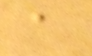a
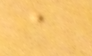a
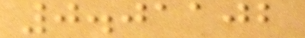0.01102
